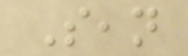Sean
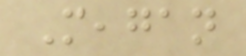Meagan
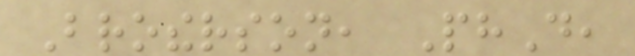Brotherson, PhD,
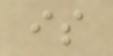is
